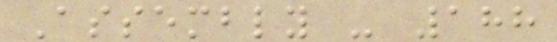Assembly - 188
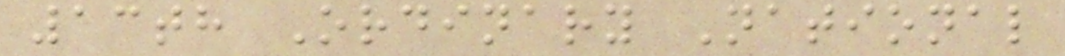13th Ordinary National
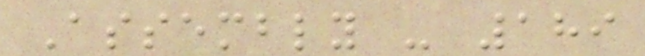Assembly - 189
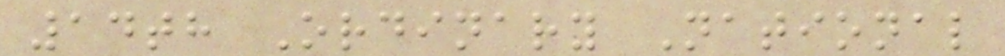14th Ordinary National
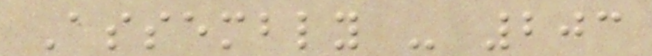Assembly - 203
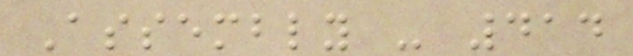Assembly - 414
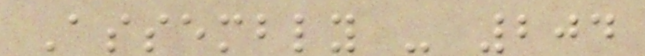Assembly - 204
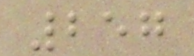257
